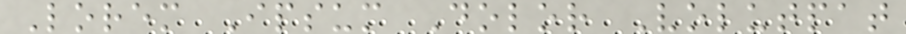Lorem Ipsum Dolor Volutpat
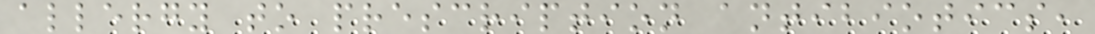allergy to prescription antibiotics,
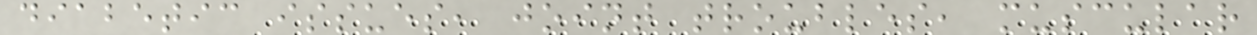diabetic issues, joint troubles, muscular
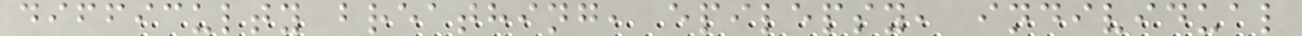difficulty breathing, epilepsy, individual
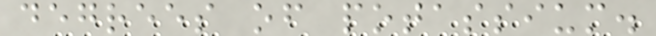degrees of potassium.
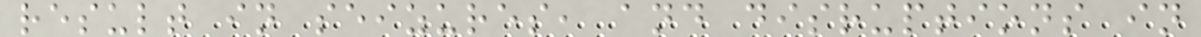result in seizures, and disruptions in
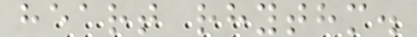heart rhythm.
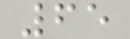65
